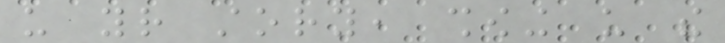us your story, showing us the
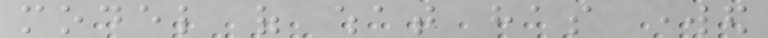model of what has worked
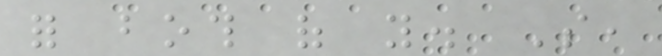for both of you. So,
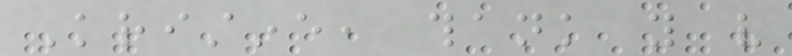Kristine, thank you very
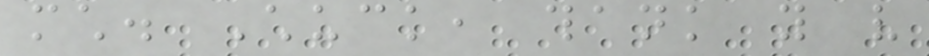much. Chuck, thank you very
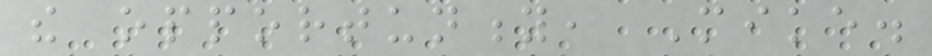the opportunity, Mike.
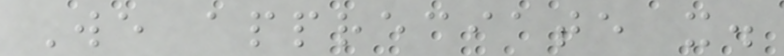We appreciate it.
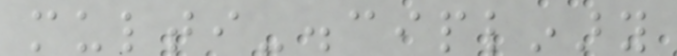multi-disciplinary
